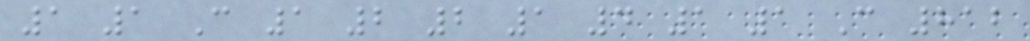1 1 C 1 2 2 1 4 1 1 C 812
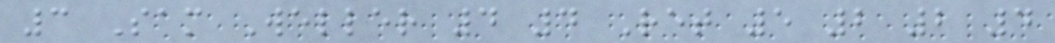3 Sam Weller 4 4 Ret 5 2 2 4
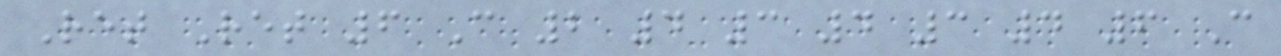Ret Ret 6 C 2 4 3 4 3 4 6 C
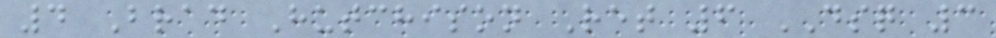4 Brad Hutchison Ret 6 DSQ 3
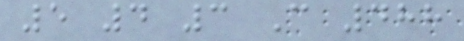5 4 3 C 488
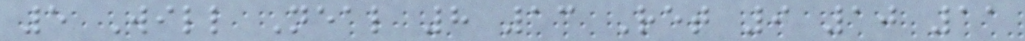5 Will Neal 8 13 Ret 9 10 11
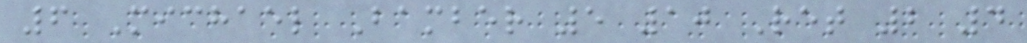6 Michael Bamber 5 10 Ret 2 4
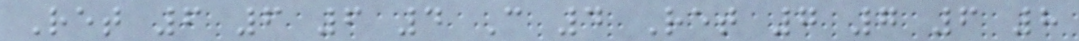Ret 6 6 6 4 C 4 Ret 7 7 6 8
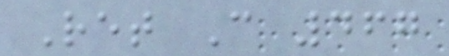Ret C 467
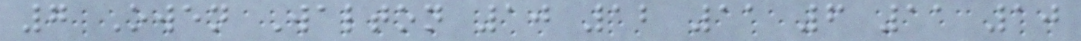7 Owen Walton 10 12 11 6 11 10
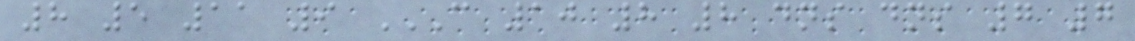8 5 11 9 C 10 8 8 DNS DNS 7 7
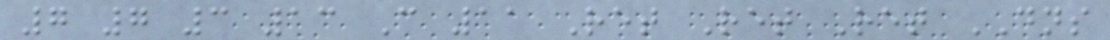7 7 3 13 C 11 Ret Ret Ret DNS
